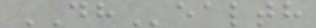DHealth
